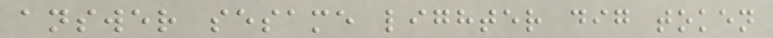answer sesame lighter dig token
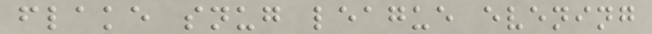flake snug league evening
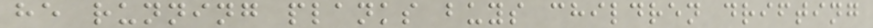he running planks buys children drifting
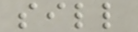sill
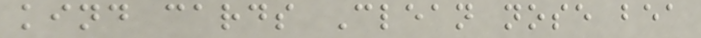kind cards Clean nose bea
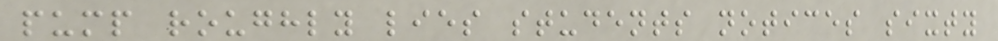pump roughly lies students notices sixty
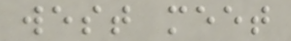west meet
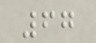67
